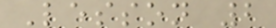Lesson 2
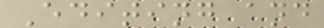Editing and
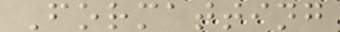Formatting
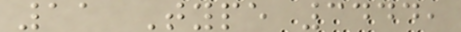11 Type 3444,
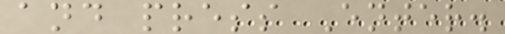and press Enter.
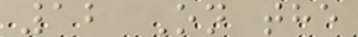12 On the
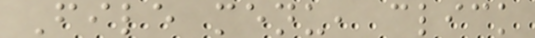File menu, click
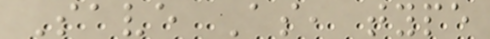Save As, type
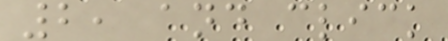2, and click
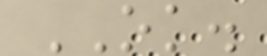OK.
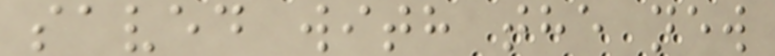saved with the new
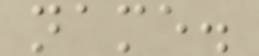name.
